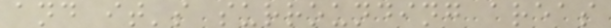and it's surrounding areas
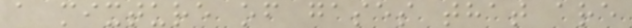a mixture of gases that are
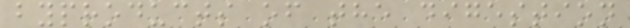byproducts of the digestion
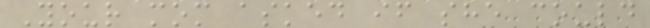Your mom asked if she could
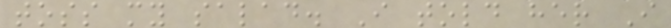toss my salad. I told her I
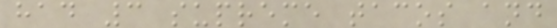had 3 supreme tacos and
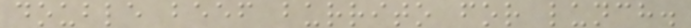double beef burrito for lunch.
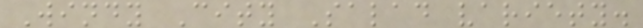Windy City Salad variety.
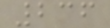236
